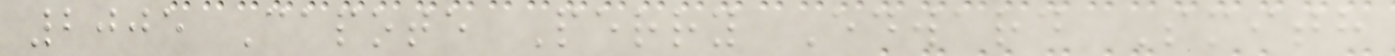2005 Capote Perry Edward Smith
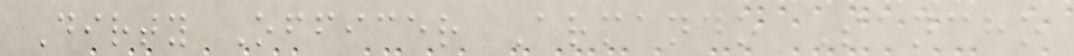Dirty Officer Armando Sancho
